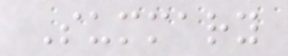Summary
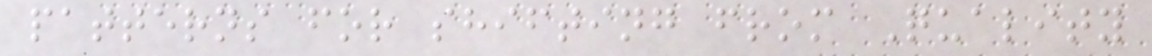patterns for shifting from Quality
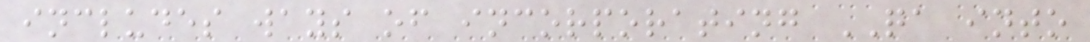includes ways of incorporating QA into
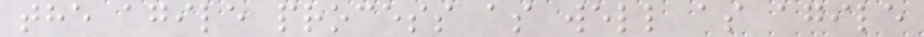the agile process as well as agile
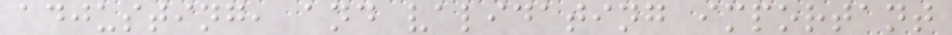adjusting, and validating important
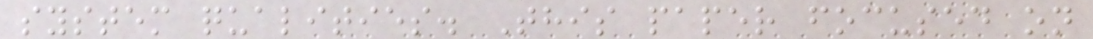system qualities. This paper focused on
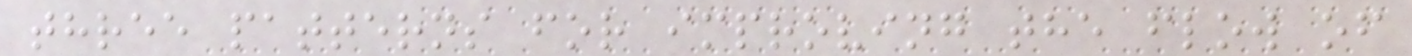three patterns for improving the flow of
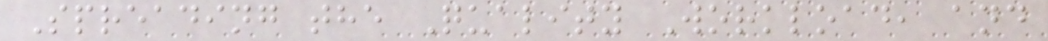Spreading the Quality Workload, and
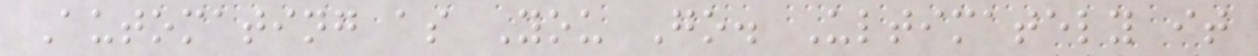Automating as You Go. Ultimately it
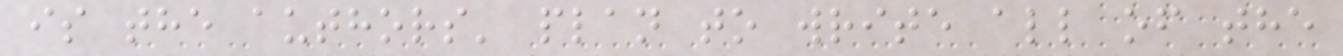is the authors' plan to write all of the
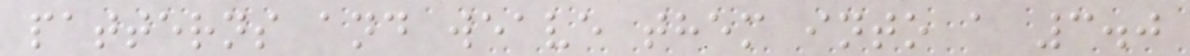patterns and weave them into a 3.0
